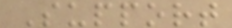Support
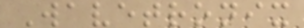Wavetronix
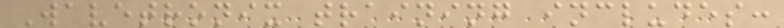Wavetronix training includes:
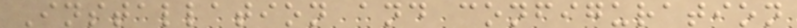Installation and configuration
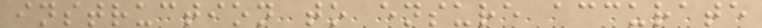instruction to ensure accurate
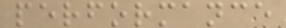performance
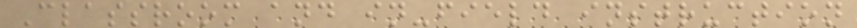Classroom and in-field instruction
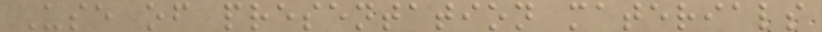Use of presentation materials
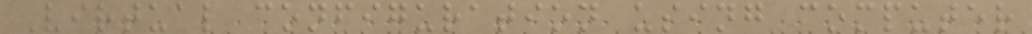Virtual configuration using computer
